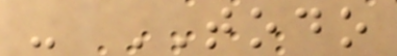- TODO
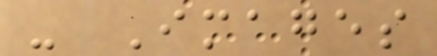- Images
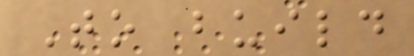To build
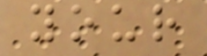your
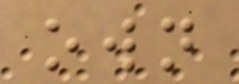own
